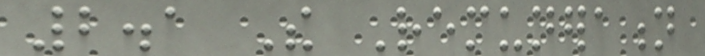2.1 The Remuneration
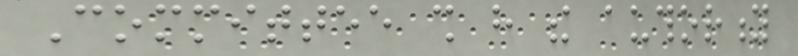Committee shall have the authority
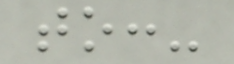to:-
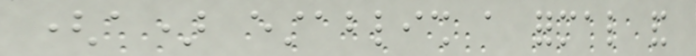(a) establish a formal and
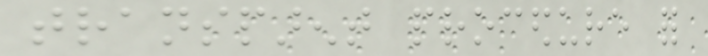transparent procedure for
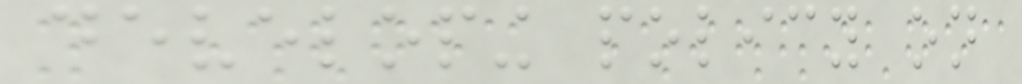developing policy on
